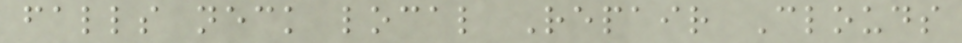falls neck local Repair Clouds
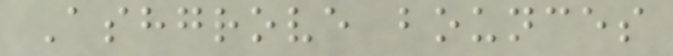Ashgrove bounces
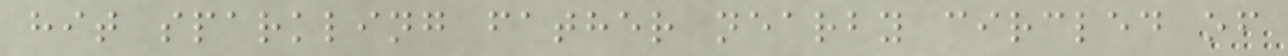hit sparkling father nearby circled of
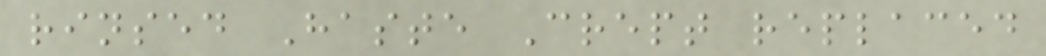rinsed Haste Crept replaced
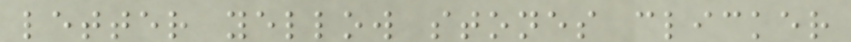letter yellow stones clicker
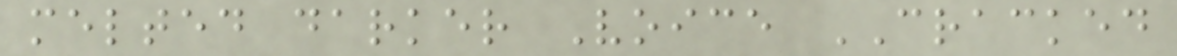melted darker Voice CRACKED
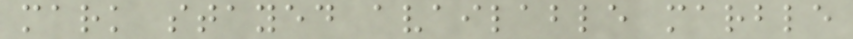mark stayed available marble
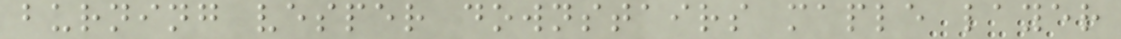burning vesper downstairs maple layer
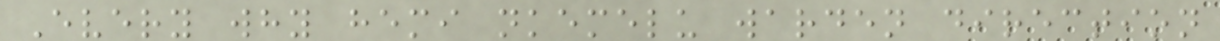Every why hemi nkemelu warden direction
